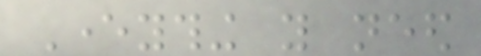Everything you need
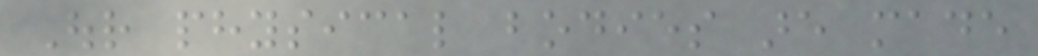Our physical bodies are made
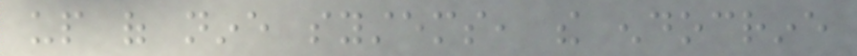up of nine systems, the endocrine
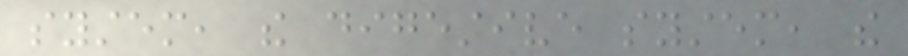system, the digestive system, the
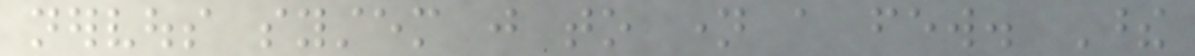nervous system just to name a few. These
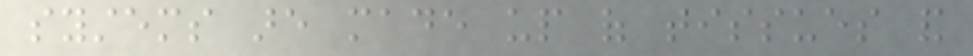systems are made up of tissues and
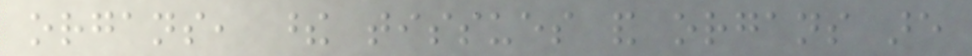organs, these tissues and organs are
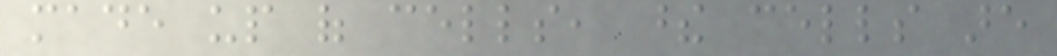made up of cells, these cells are
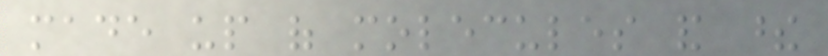made up of molecules and these
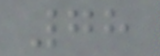78
